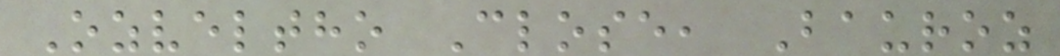Ozveltho Close, Bauroz
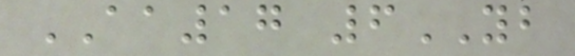AA17 6YB
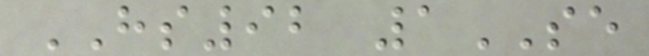HS92 1SE
